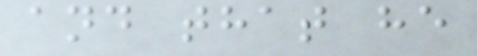and that he
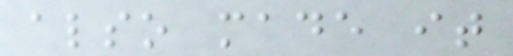also made it
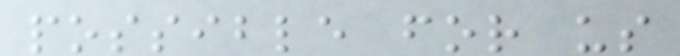possible for us
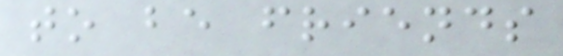to be friends
